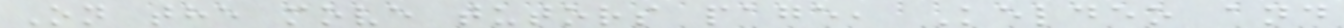On the move tutors page, Keldeo and
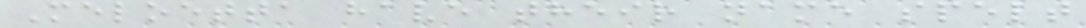Meloetta have their name spelt
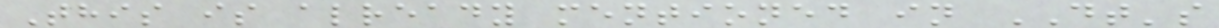This is already mentioned in DT's
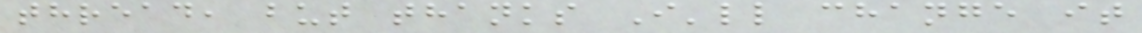thread, but thanks I'll change it
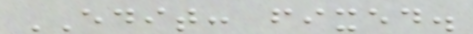EDIT: fixed.
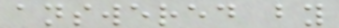answered by
